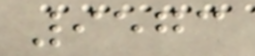9573
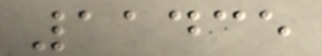11435
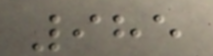985
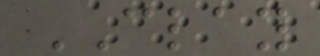CLAY
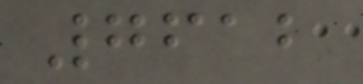7612
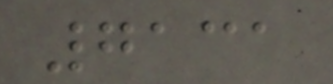7131
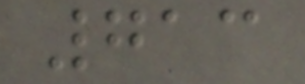713
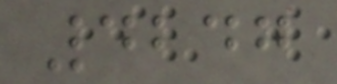4247
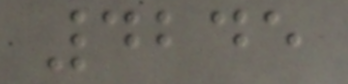4245
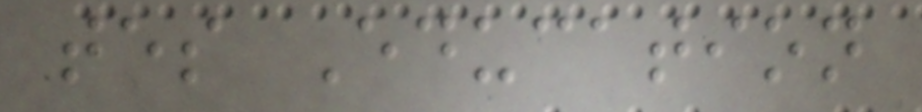tes Education
